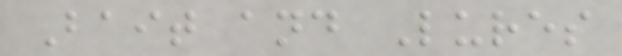Bait and Lures
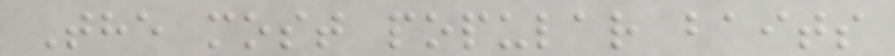The most popular baits
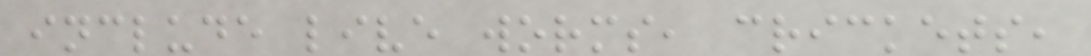include live worms, crickets,
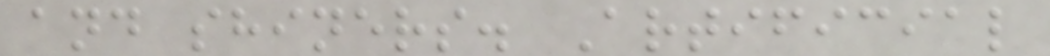and shiners. Artificial
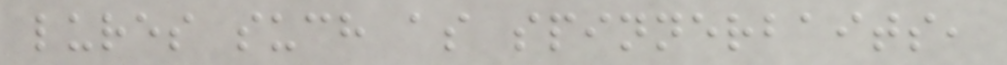lures such as spinnerbaits,
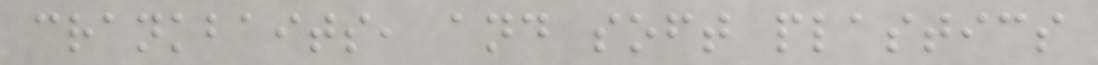crankbaits, and soft plastics
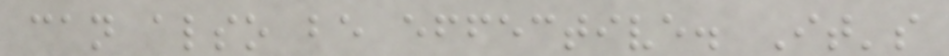can also be effective. It's
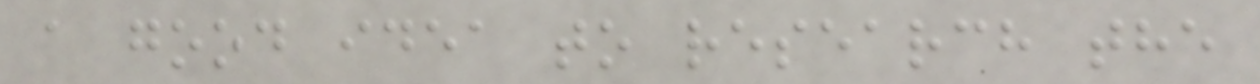a good idea to research the
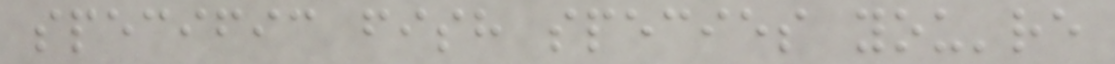specific fish species you're
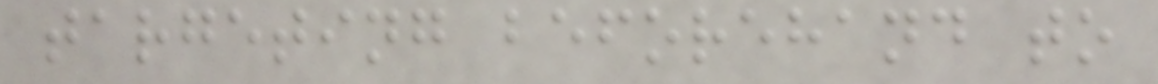targeting beforehand to
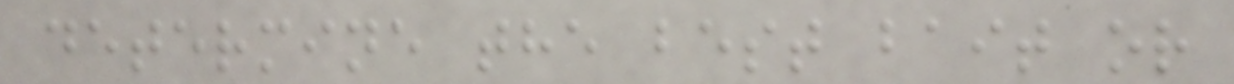determine the best bait or
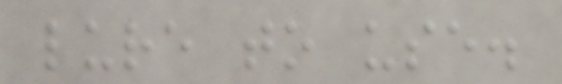lure to use.
